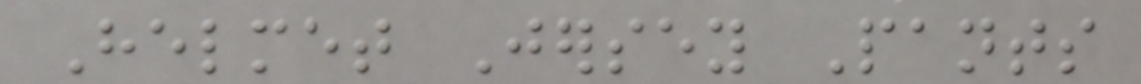Helmet Jersey Pants
